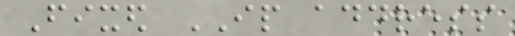Fixed IP address
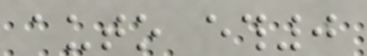auto eth0
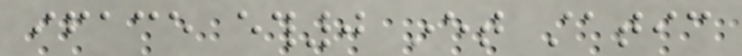iface eth0 inet static
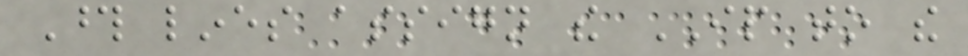Those lines assign the IP to the
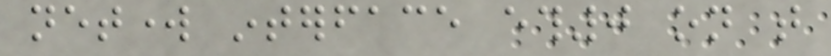network interface eth0 on that
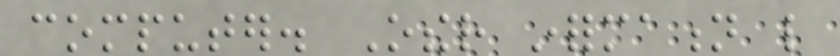computer. Other information like
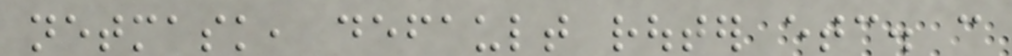netmask, default router etc. can
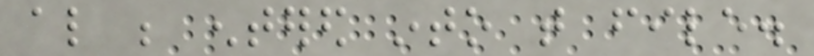also be entered into that file.
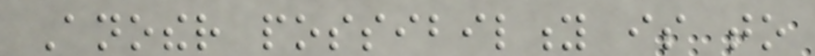Another possibility is to
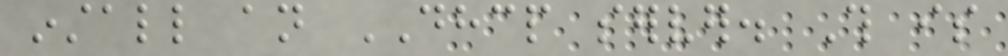install an DHCP server. This is
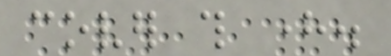cover this here.
